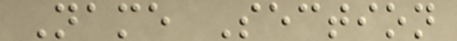Name Section
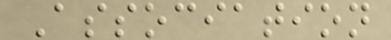Association
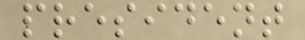president
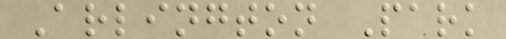Arlington Park
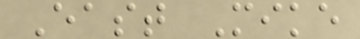East Mike
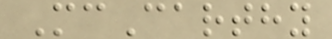McCarthy
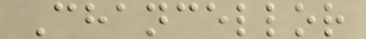Chancellor
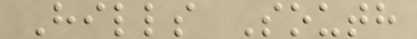Hills South
